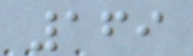169
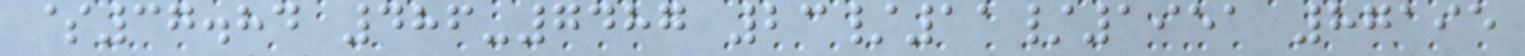$37.84 486-7487 23/11/1951 87195
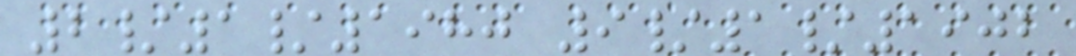2/1/1980 9/1/1902
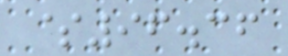$96.36
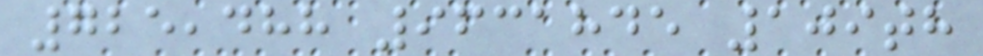725,488 9631845 109th
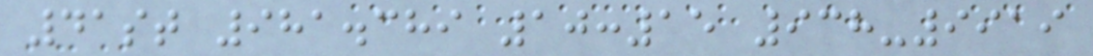41st 981.389 10:15 938-9919
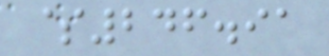$246.91
